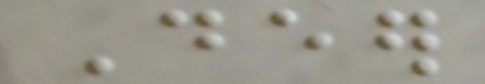Deer
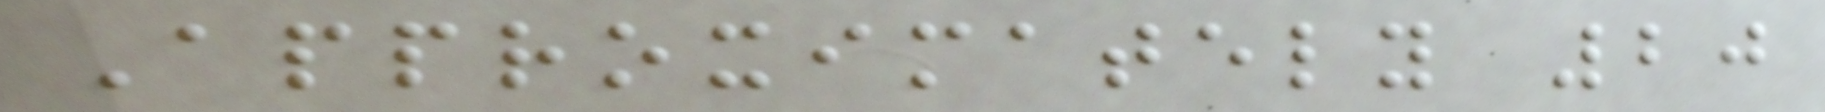Approximately 20
